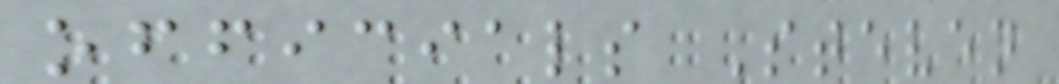officials Steven
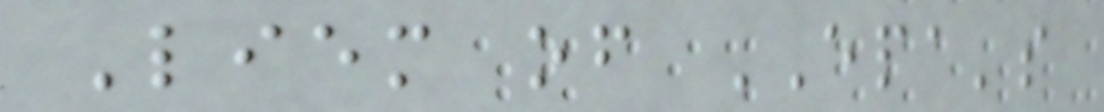Liem of EPA's
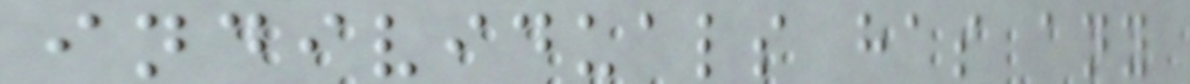individuals has any
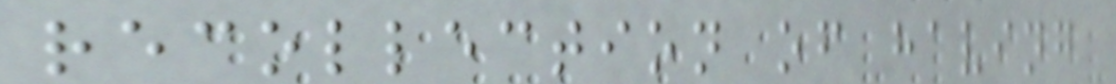recollection of having
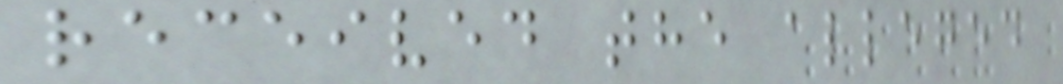received the alleged
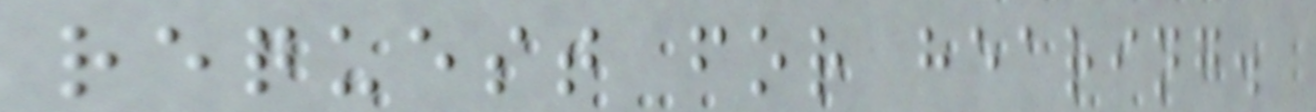request for hearing.
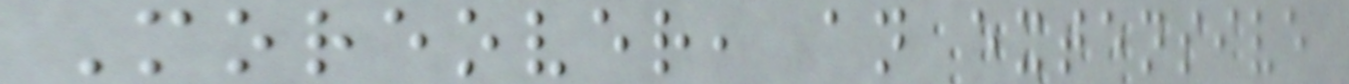Moreover, an extensive
